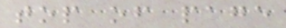top of page
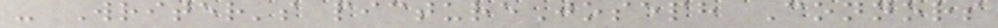- Writer's pictureJoseph Connors
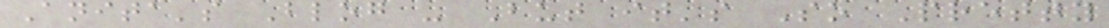Anita's Blog - But it's So Pretty
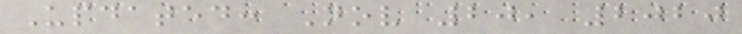Updated: Nov 20, 2020
